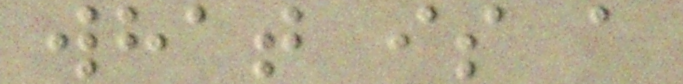what is a
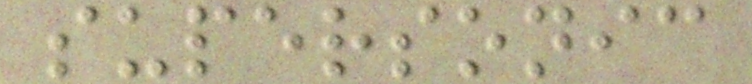supersonic
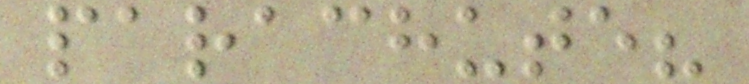parachute?
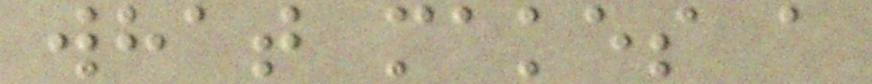what makes a
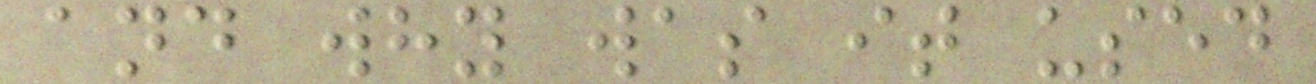and why was it used
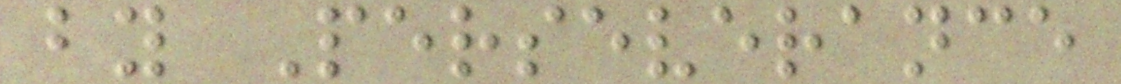by Perseverance
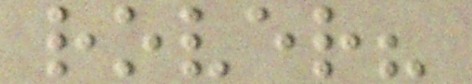rover?
